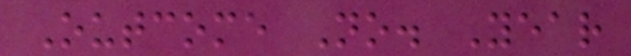Outcome No. Year
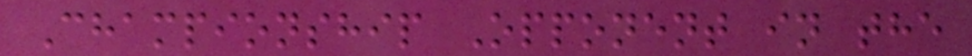Championship Opponent in the
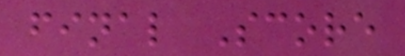final Score
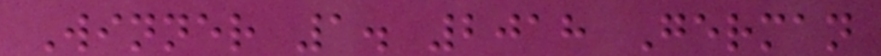Winner 1. 2018 German
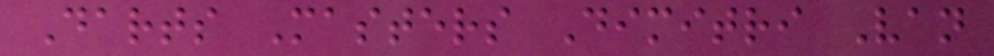Darts Masters Dimitri Van
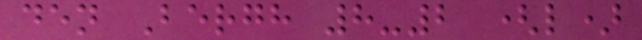den Bergh 8-2 (l)
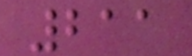211
